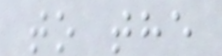to the
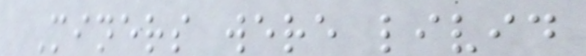Miners were livid
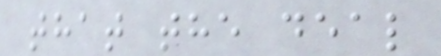that the deal
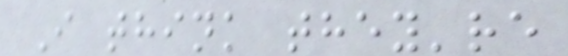I think they're
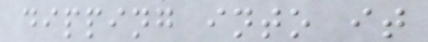dipping into it
